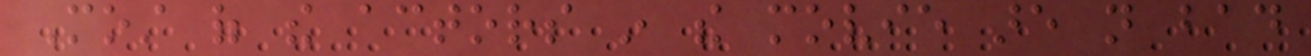Most of the actors in the movie are not bad
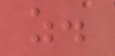as.
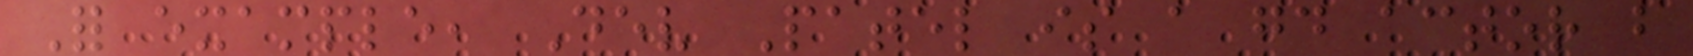For example, Dev Patel is a good actor but
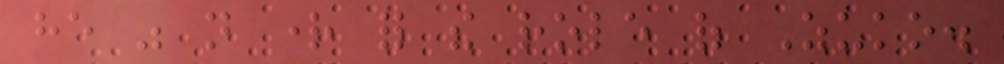he was not right for the role of Zuko.
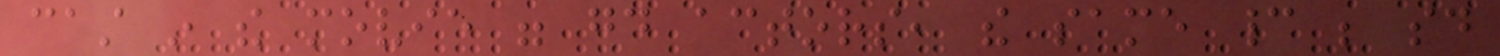cast in the movie were good actors, the same cannot be said
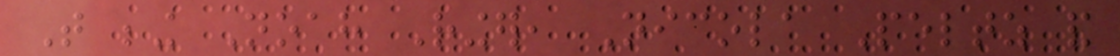That being Noah Ringer, Nicola Peltz and
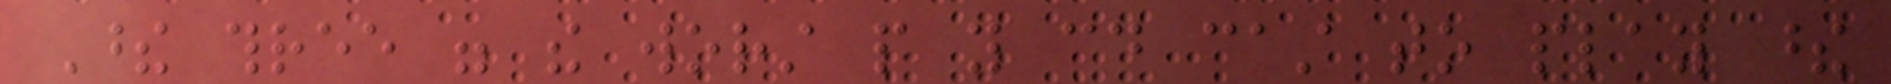These three were the worst people you could cast to play these
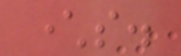characters.
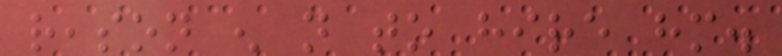reason enough not to hire him.
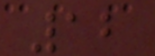12
